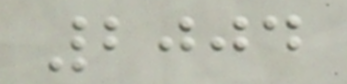2004
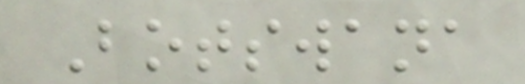Botswana
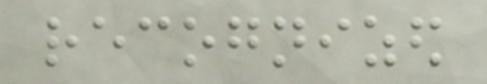recognized
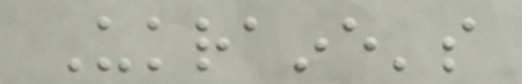Ukraine's
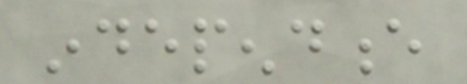independence
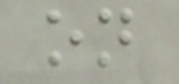on
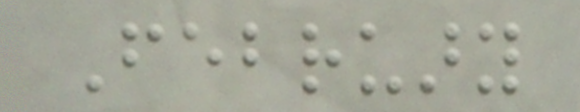February
